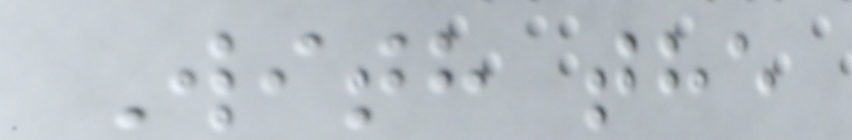With the
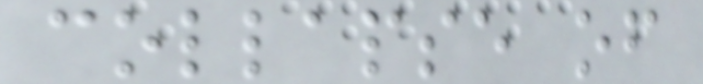collapse of
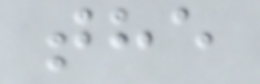the
